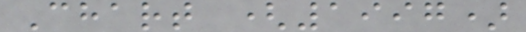Chart (1997)
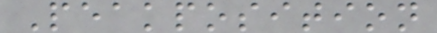Peakposition
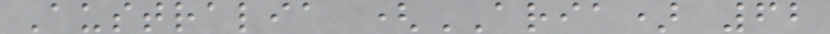Australia (ARIA) 62
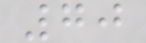70
